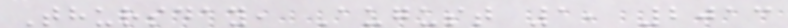Thursday, August 1, 2013
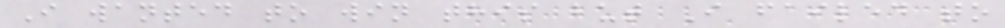I wanted to win this but I failed to
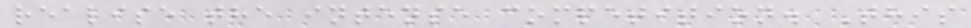realise the intense competition. This
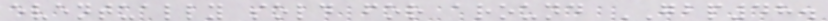eventually sold for around GBP48.
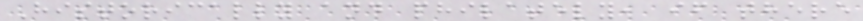Historically and philately, if there
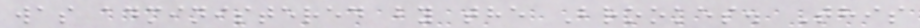was administered by the Brookes. This
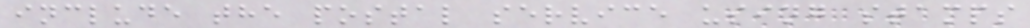include the postal service using stamps
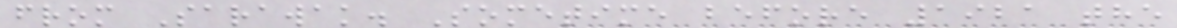from Sarawak. Sometime before 1921 the
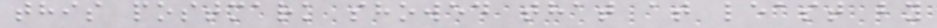this postmark showed that at least by
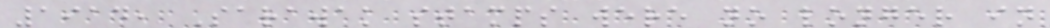1914, Sarawak stamps were no longer in
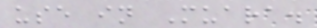use in Muara.
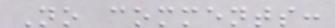No comments:
